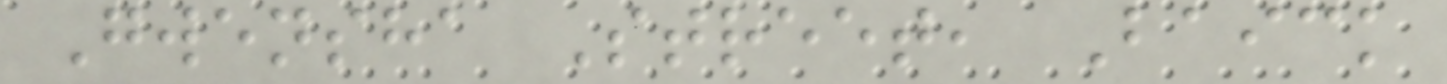Gwensha Street, Baick
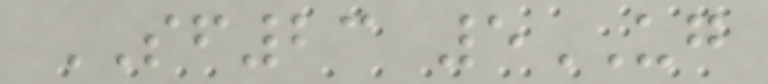SF23 5UG
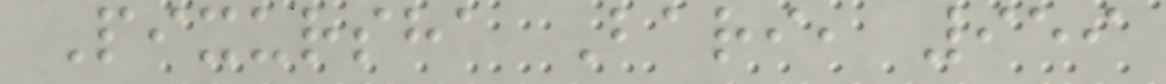Pixursha Bari, 959
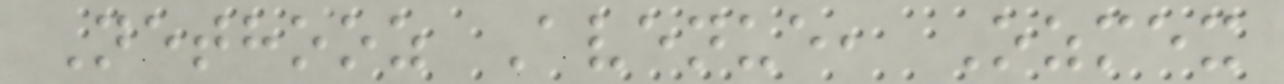Nethooz Avenue, Ozmex
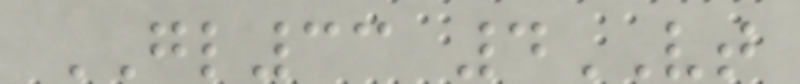GL33 4VT
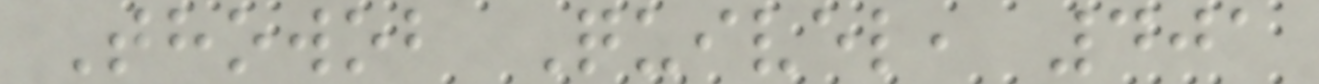Thowob Quivel, 401
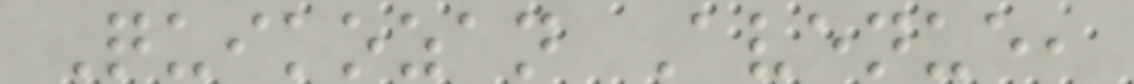Quikozan Avenue,
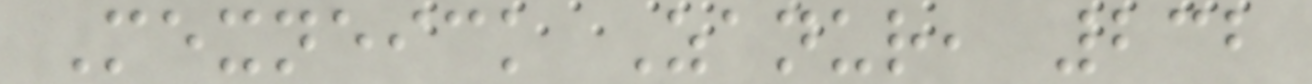Mexneick Zanur, 232
